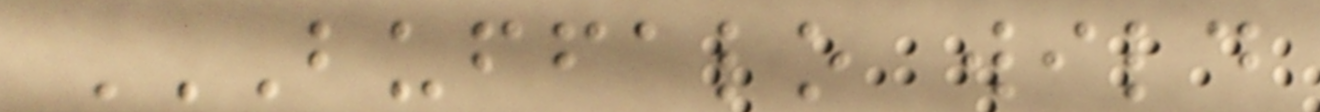BUFFALO WILD
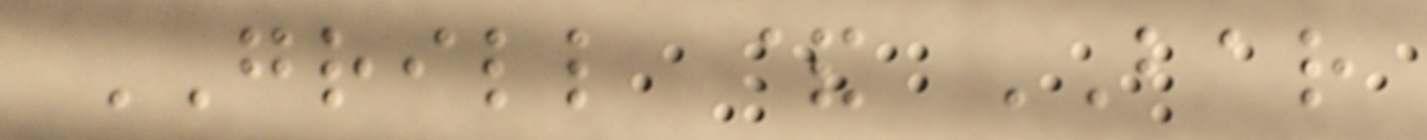GRILL & BAR
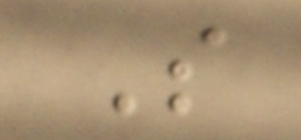S
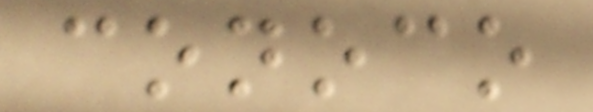conoco
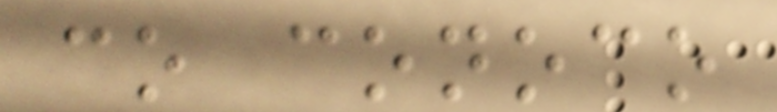co conoco
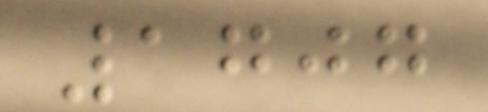1707
